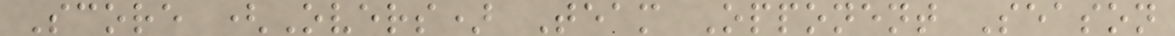Score (Overs) Team Opponent Season
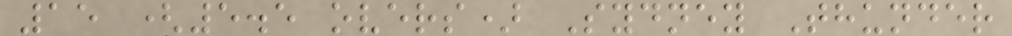15 (5.5 overs) Sydney Thunder
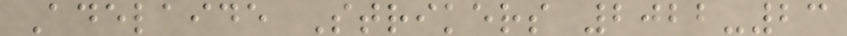Adelaide Strikers 2022-23
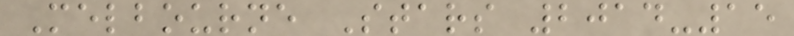Melbourne Stars 2014-15
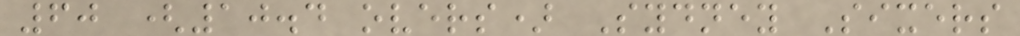60 (10.4 overs) Sydney Sixers
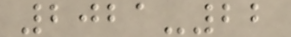2021-22
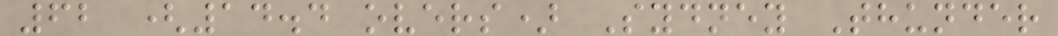62 (14.4 overs) Sydney Thunder
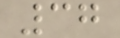37
